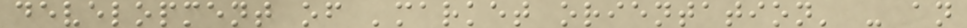development of 'market orientation' - an
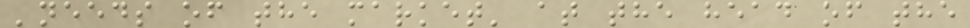'needs of the market' at the head of the
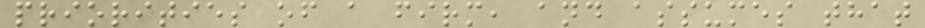priorities of a firm, and assumes that
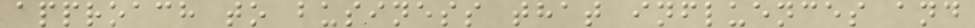approach to business that influences and
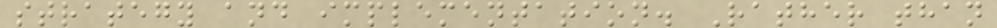strategy and implementation. Rather than
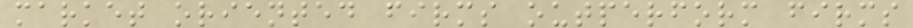market oriented firms outperform firms
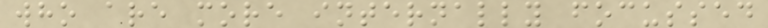who are more internally focussed
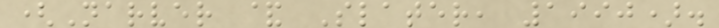(Narver & Slater, 1990).
